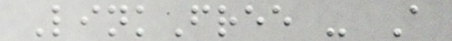LinkFree - A
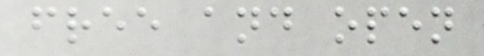free and open
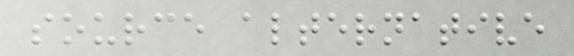source alternative
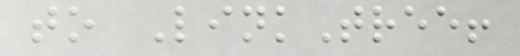to LinkTree!
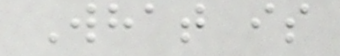What is
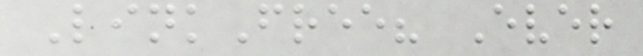LinkFree? Ever
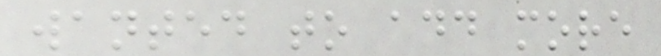wanted to add more
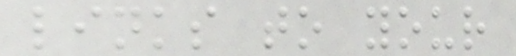links to your
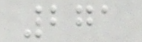271
